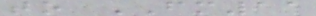to FM11
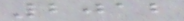2012
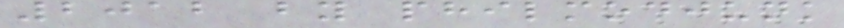2012 by philmodjunk
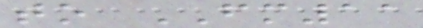to FM11
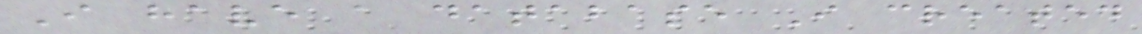I have a database I created
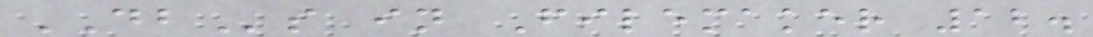DBs in Filemaker 12.
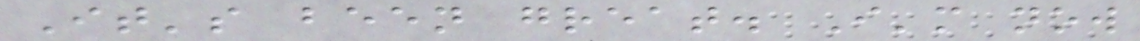It's been great. I'm now
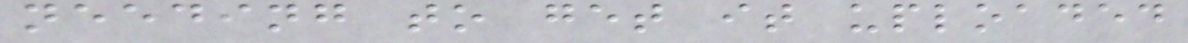needing to get it uploaded
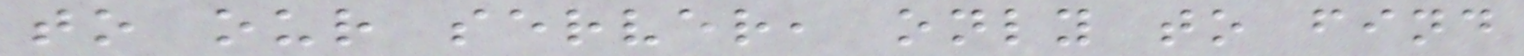to our server, only to find
